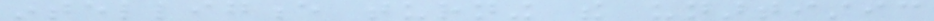intelligence turning the unartistic
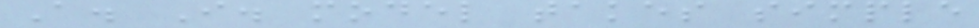A. I. model takes simple
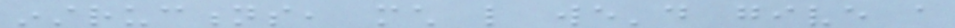instructions, much like we'd give a
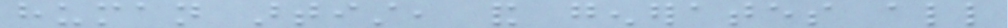human artist, and generates all
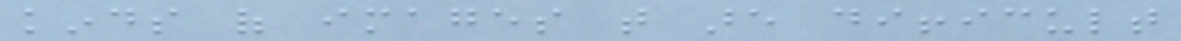kinds of images that are difficult
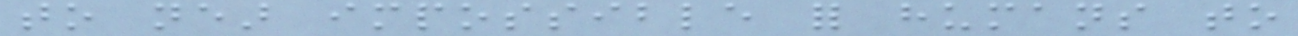to near impossible for humans to
